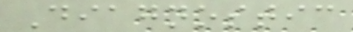Diagnostic
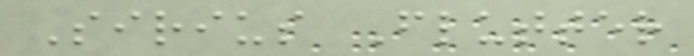Sirius Flutter
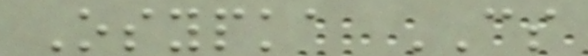Osypka CS
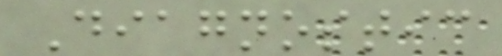Diagnostic
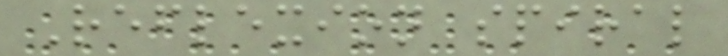Reflexion spiral
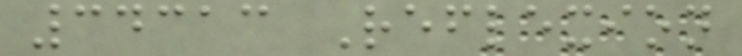34313 Reflexion
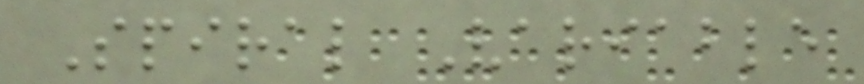Spiral Variable
